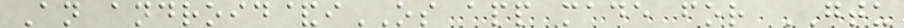An android&iOS app made for GTU
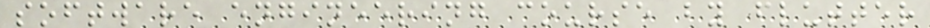software engineering course by flutter
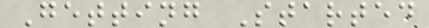Getting Started
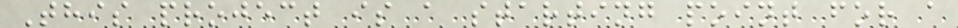This project is a starting point for a
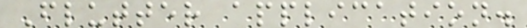Flutter application.
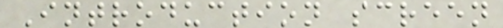Introduction screen
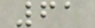61
